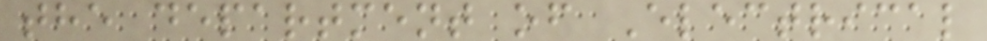the department of Electrical
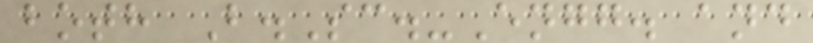both B.Sc.-Engg. and
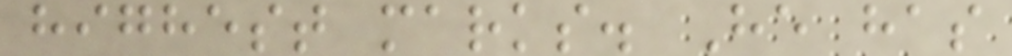highest marks. He has
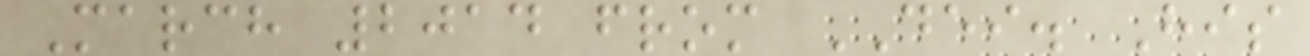March 2014 from DEI. His
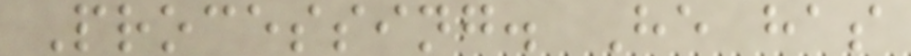Processing. He has
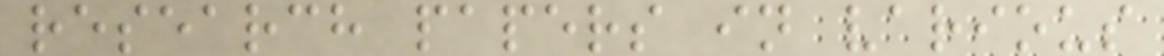research papers in various
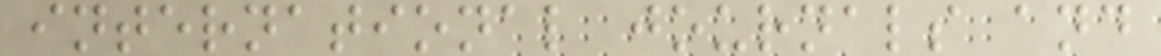international journals and
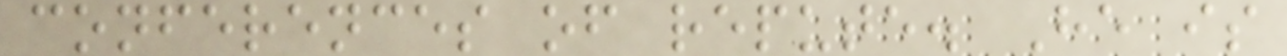conferences of repute. He is
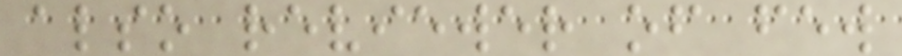also reviewer of few
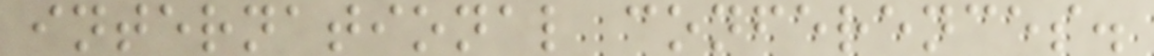international conferences.
